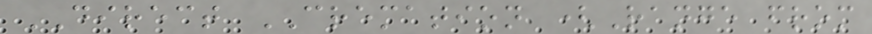DIRECT CREMATION (Range from
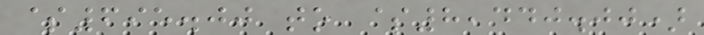$695.00 to $8,440.00)
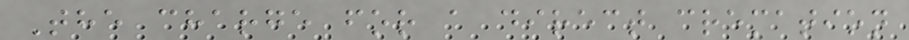The charge for a direct cremation
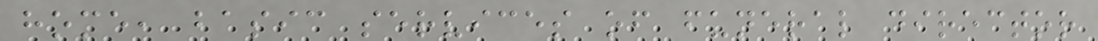home, basic services of funeral director
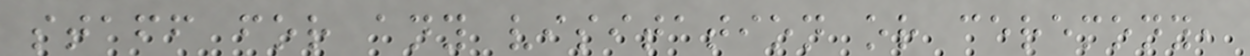staff for any visitation or ceremony,
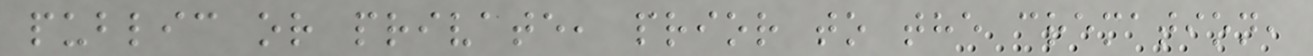public or private, prior to the cremation,
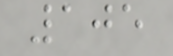105
